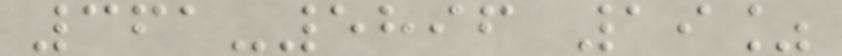361-5896 19%
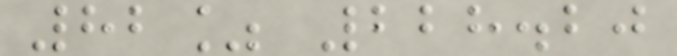82% 228.20
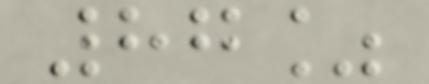87%
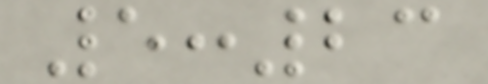5:23
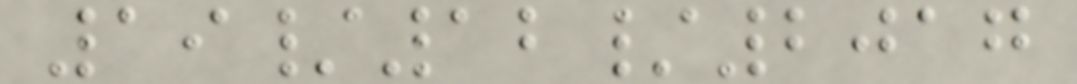19/12/2017
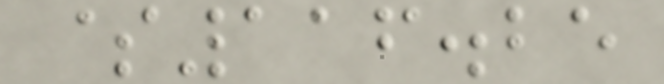$116.25
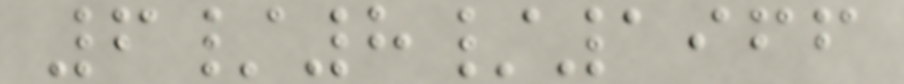6/8/1966
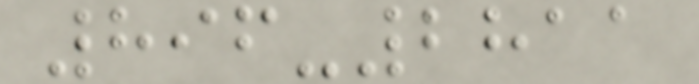896-2811
